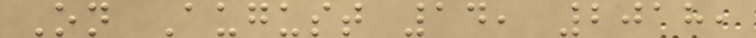On August 14, 2018,
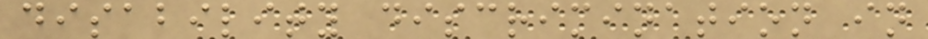disability discrimination in
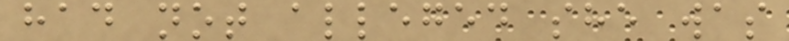had not alleged she was
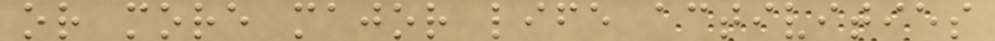or more major life activities
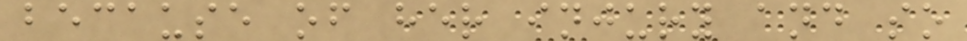because of her injury and so
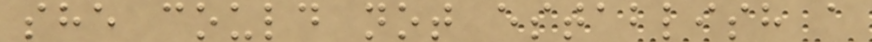she could not establish a
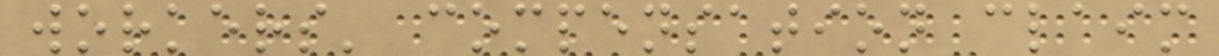workers' compensation claim
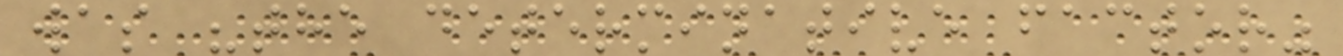was "the determinative factor"
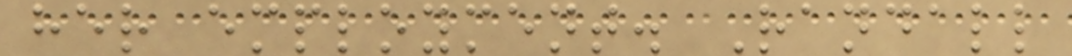her employment. Randall
